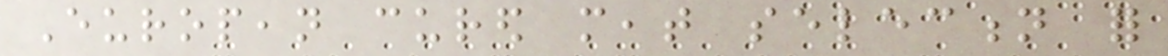European cured meat selection for
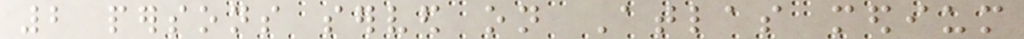2 persons served on Atlas medium
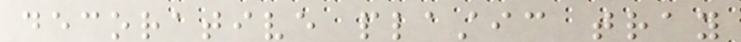decorative plastic tray
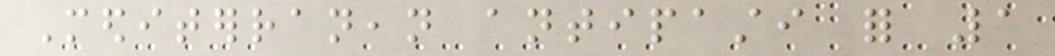Mediterranean antipasti for 1
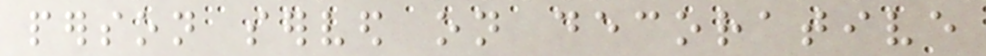person served on decorative
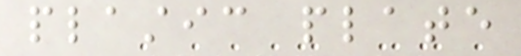plastic plate
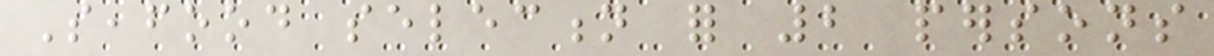Seafood selection for 2 persons
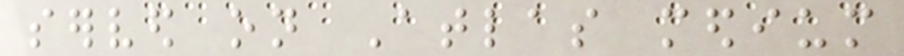served on Atlas medium
